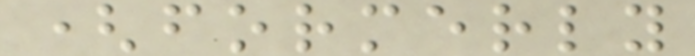(formerly
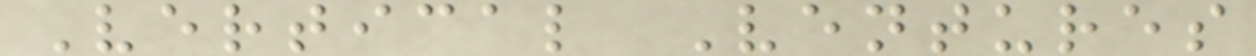Vertical Ventures
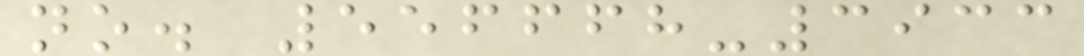no. 556668-3933
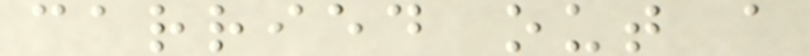carried out a
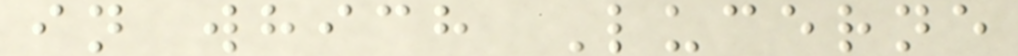in which Lucerne
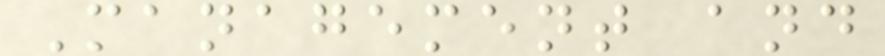Management and
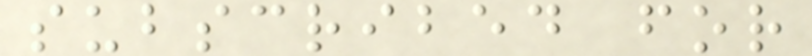subscribed for
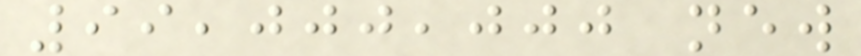99,000,000 new
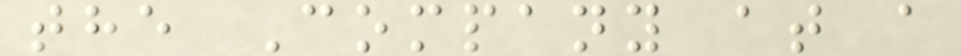the Company at a
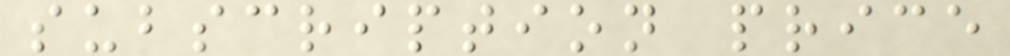subscription price
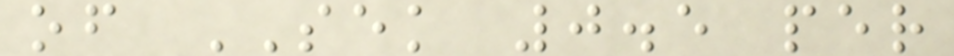of SEK 0.5 per
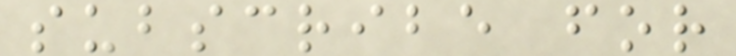subscribe for
